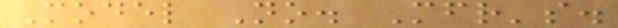Model No. Mfr's.
